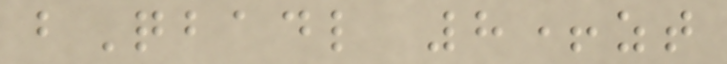bQbadl 8+zt
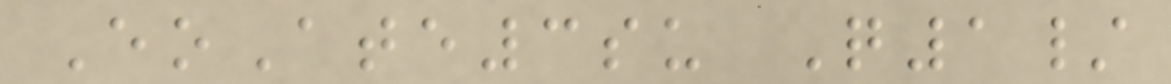EoAte3su Q1/
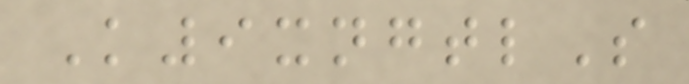K9xngtlS
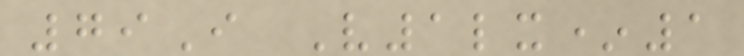79I V1lx*1
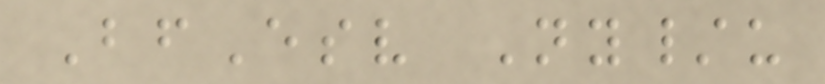BfEsv Ny/u
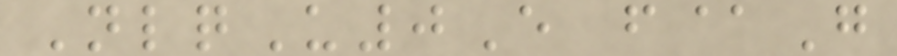NlqU0E f@G
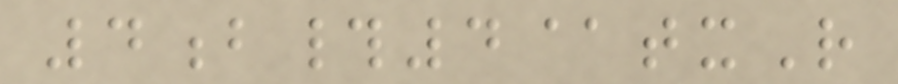4b#4@txR
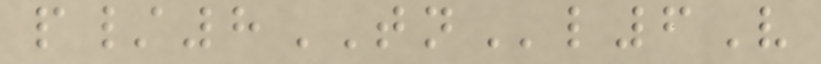p/8TNl6V
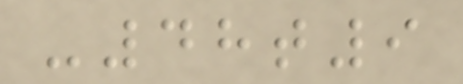-48t9
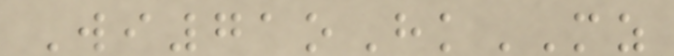Wi71oHkMZ
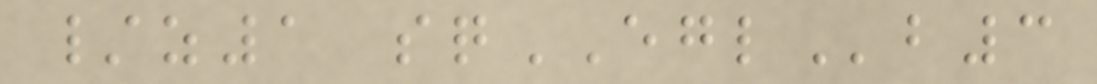/z1 sqEGLb3
